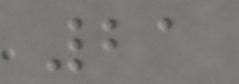21
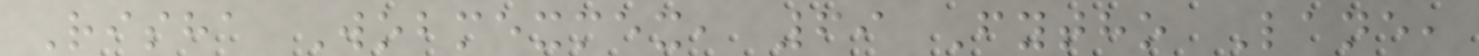Risha Wobmexmex, 69 Fytho Lane,
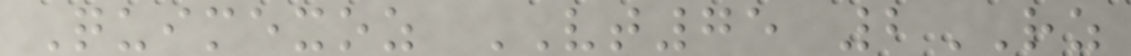Quimexoz VT75 2RZ
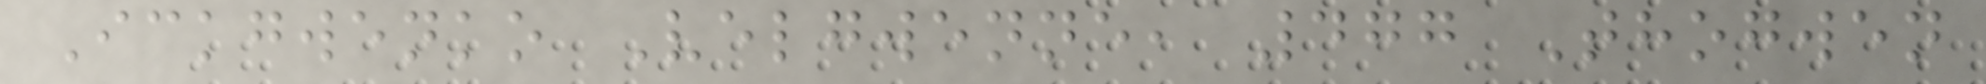Ickgwenko Velgwenne, 477 Thogwen
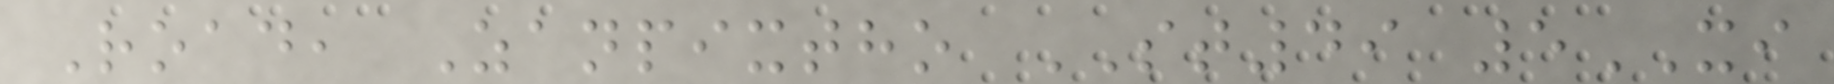Road, Zanpixtho ST49 5XI
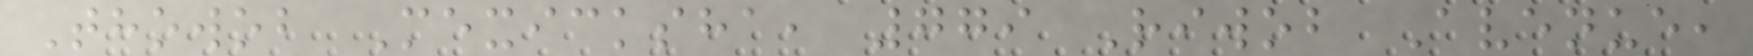Thowob Mexicksha, 779 Riwob Avenue,
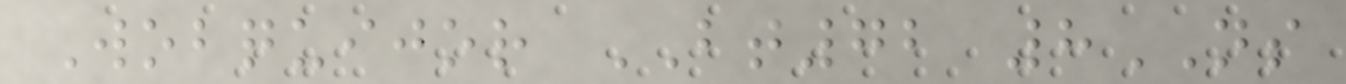Wobquijor BT72 8NS
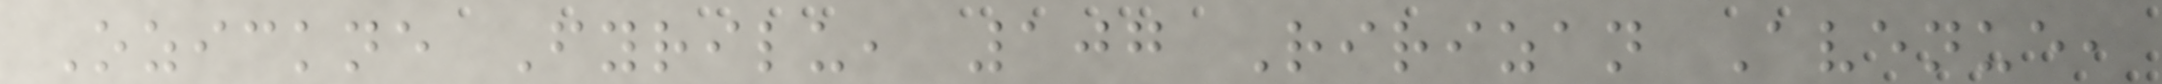Ozickne Fyrilu, 107 Ririzan Avenue,
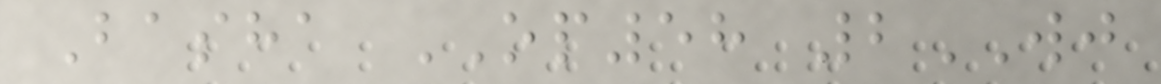Basha OP58 2WJ
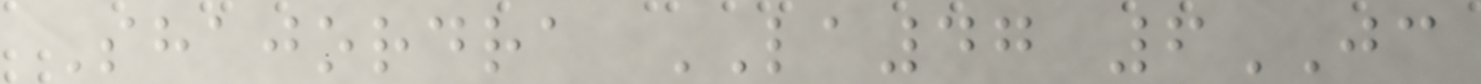Shajordra LA47 6JC
